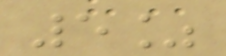5%
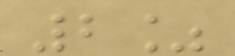2%
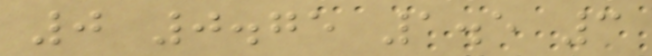0 0.75 1.5 3
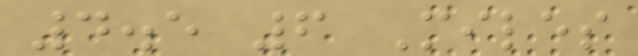4.5 6 Miles
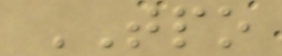TPO
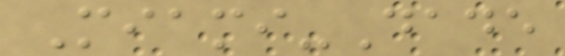Miami-Dade
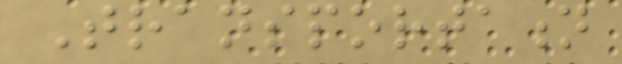Transportation
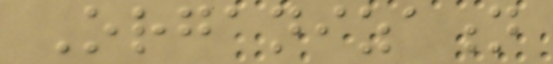Organization
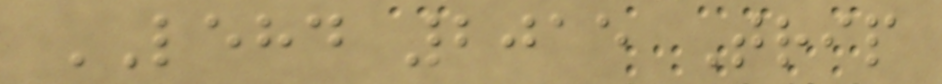LEHD 2015 Trip
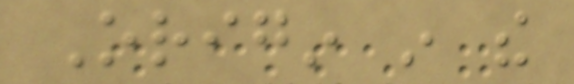Origin in the
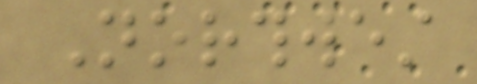Northwest
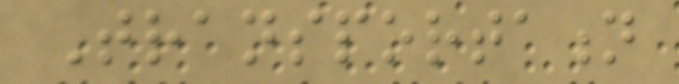Transportation
